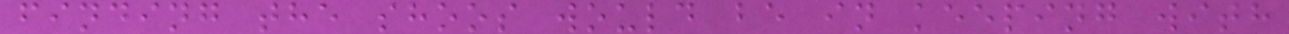finding the shoos would be in keeping with
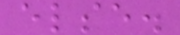else.
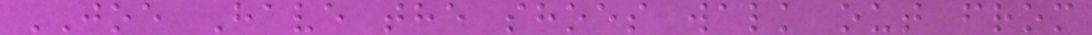JOE Have the shoes walk out from
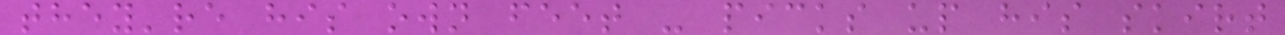they're his own feet - picks up his skirt
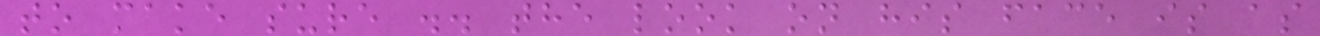to make sure .. the look on his face is as
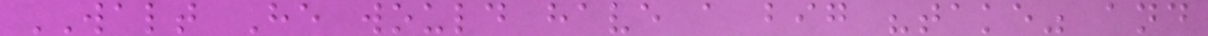WALT He would have a big "take" and
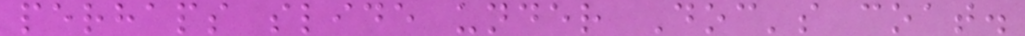perhaps slide under Doc's coat.
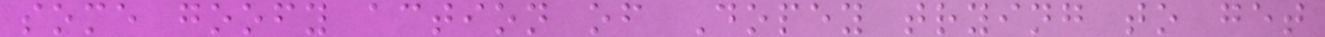some goofy action of Dopey trying to get
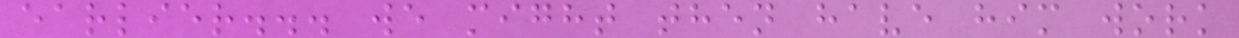earlier... we might then have him work
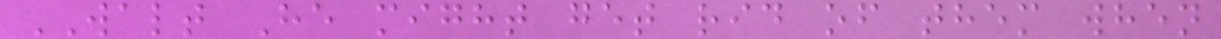WALT He might get rid of them when
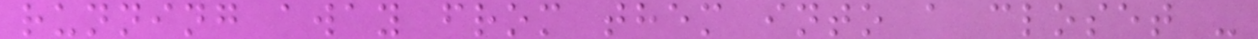running away from them into a closet -
